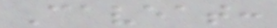Caveat:
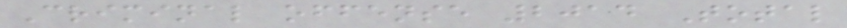Criminal offense 2014 Total
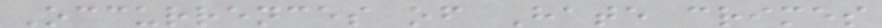Occurrences of Hate crimes
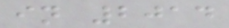in 2014
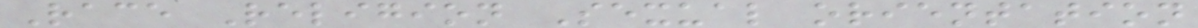Race Religion Sexual orientation
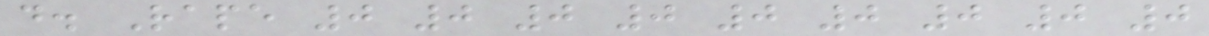d. Rape 0 0 0 0 0 0 0 0 0
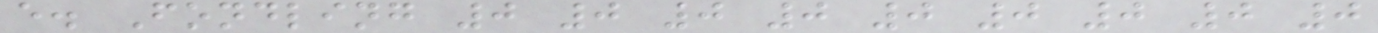e. Fondling 0 0 0 0 0 0 0 0 0
